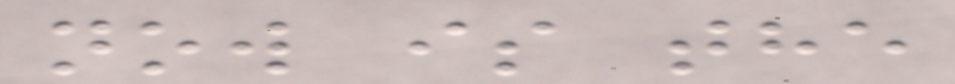now is the
